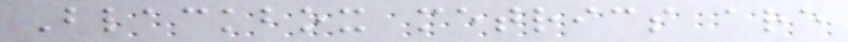Blackbox metrics are
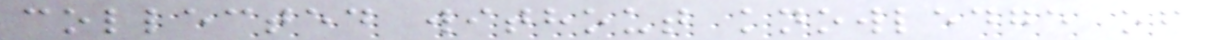collected without knowledge of
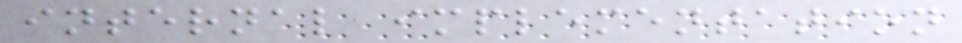internal implementation
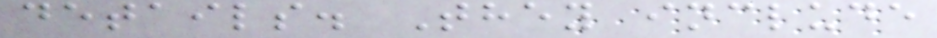details. They include
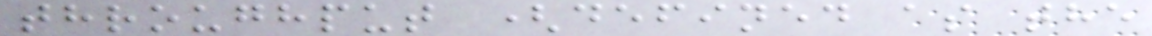throughput (defined as the
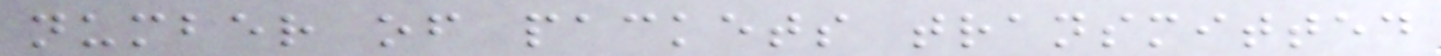number of packets transmitted
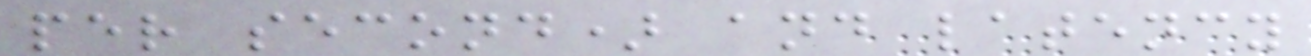per second) and latency
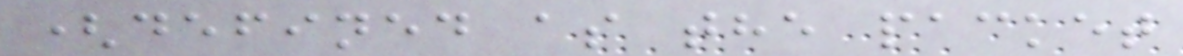(defined as the packet
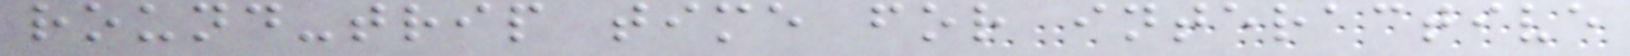round-trip time for interactive
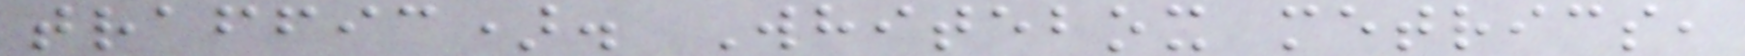traffic). Whitebox metrics,
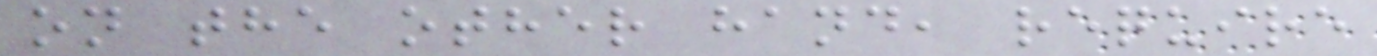on the other hand, require
